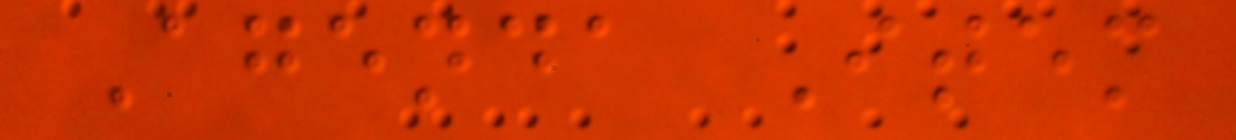Agenda Item
